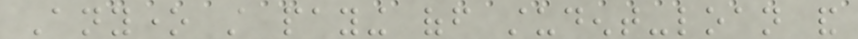Anyone still paying off student-loan and
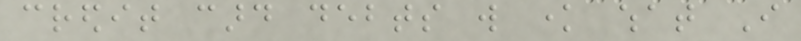credit card debts will know what I
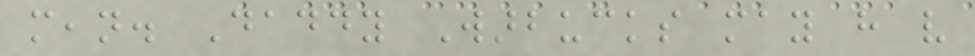mean. Daddy Warbucks may have very
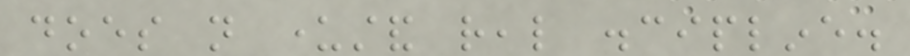does not understand real discipline.
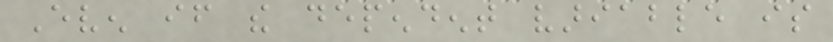Even if the dependent variable is
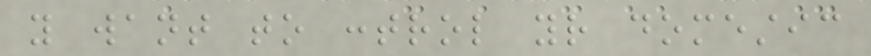you want to control your domestic
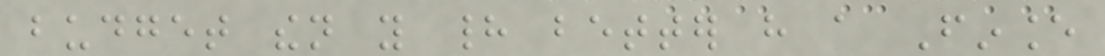budget then you had better have a Finance
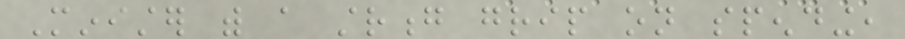Minister with a strong grip on spending,
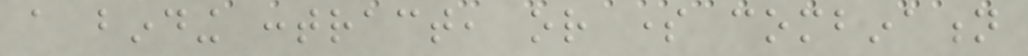a binding contract, or some combination
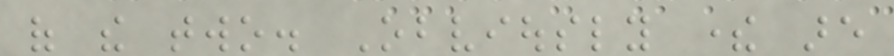of the two. Obviously there are
